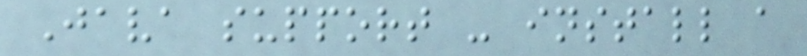Java support - install a
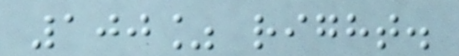100% right.
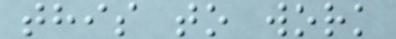this to work
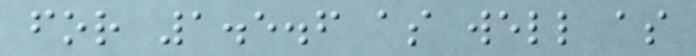for 1.5.6 as well as
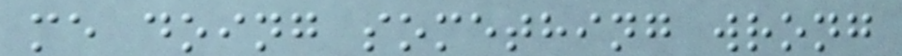me doing something wrong
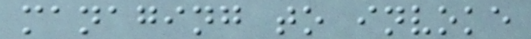managing to invoke
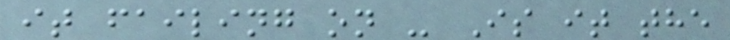it failing on - Is it the
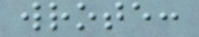wrote:
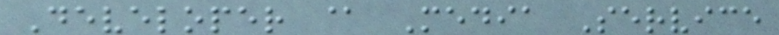Developer @ Media Service
